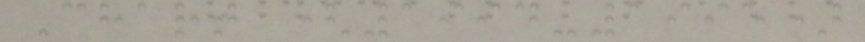Chart (1994-1995)
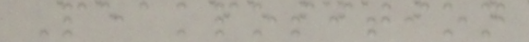Peakposition
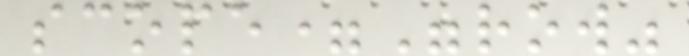scope="row"
